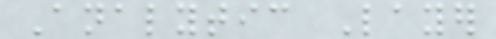Analytic Layer
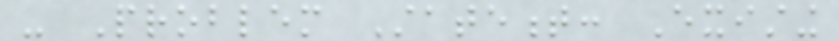- Problem Statement: Existing
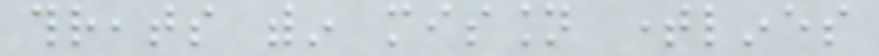threats within mission timelines
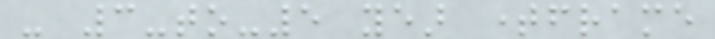- 3-to-5 year timeframe
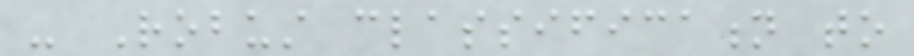- Robust classification to
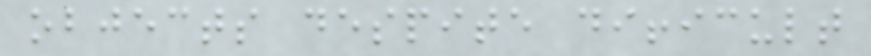objects despite difficult
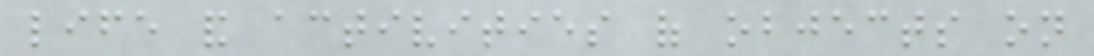life and activities of objects on
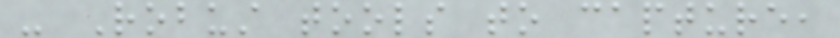- Robust tools to capture,
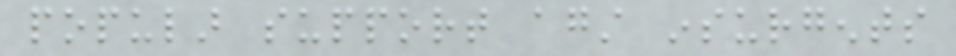popular support against insurgents
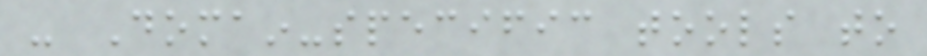- Domain-specific tools to
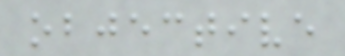objective
